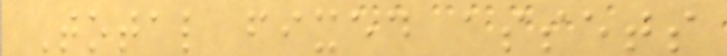Total fixed assets
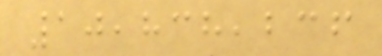10,838,236
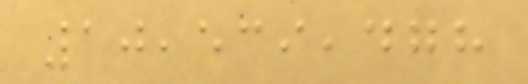10,539,478
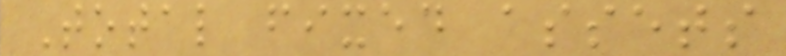Total fixed assets
